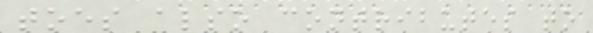toes also contributes to
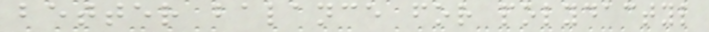better balance for polydactyl
